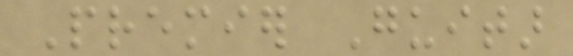Premier Guitar
